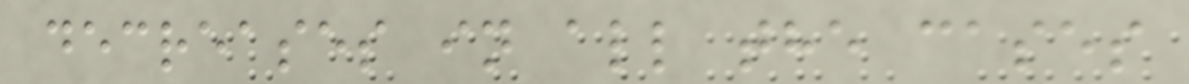decreases in all the cases
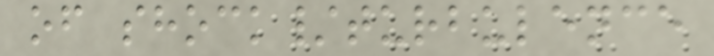of shock/turbulence
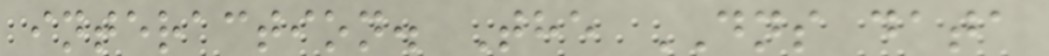interaction. The DNS data
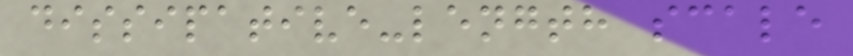dissipative-length scale
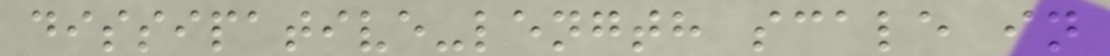dissipative-length scale in
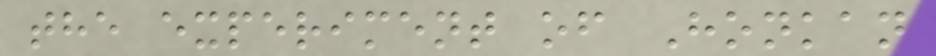the experiment of Honkan
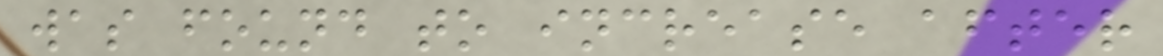was found to increase after
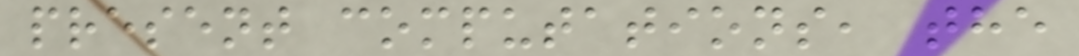present computations, the
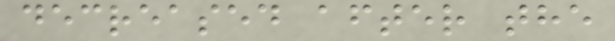decreased after the
